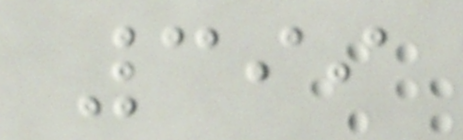399
